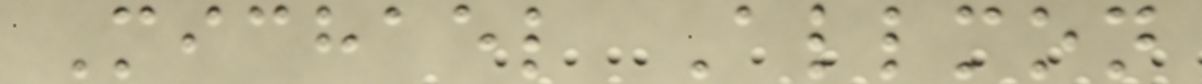Michael Allmon
